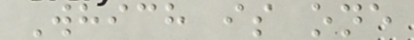Which is one
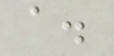a.
